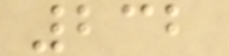232
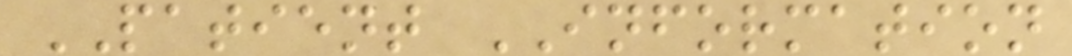PATIENT INFORMATION
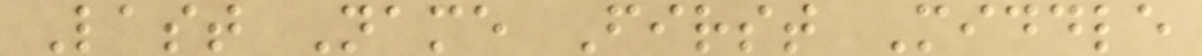Last Name First Middle
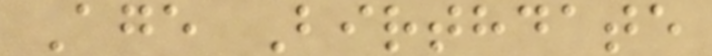Age Birthdate
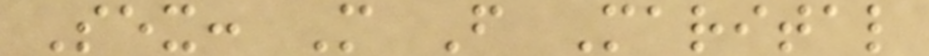Sex: M F Marital
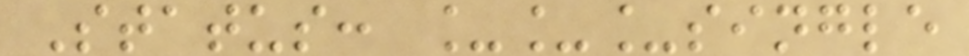Status: ___single
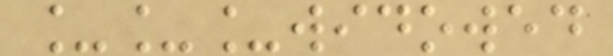___widowed
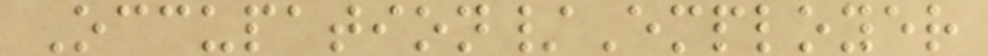Occupation/Employer
